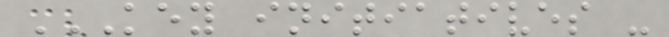KEY INITIATIVES -
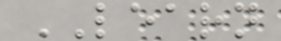LEARN
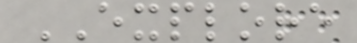EXPLORE
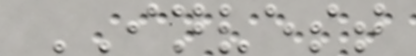INVEST
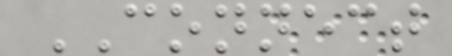CONNECT
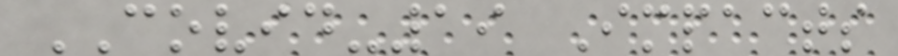COVID-19 Impacts
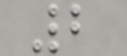2
